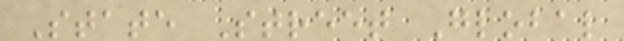State Street Global
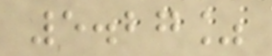5.27%
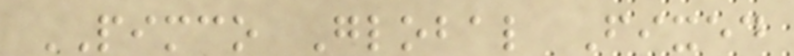PIMCO Global Fixed
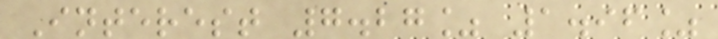Interest 7.27% 1.96%
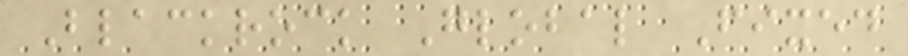Blackrock Global Fixed
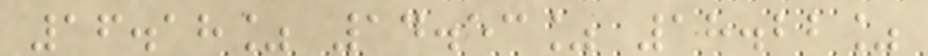16.18% 14.53% 18.22%
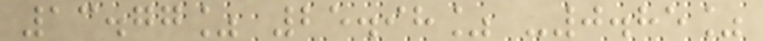13.77% 25.98% -0.85%
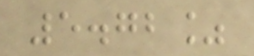5.72%
